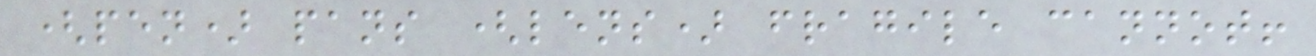(pen) pans (lens) fragile cannot!
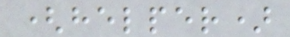(helper)
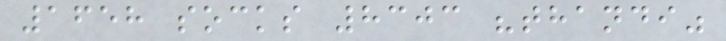1658 socks 8303 "thandi"
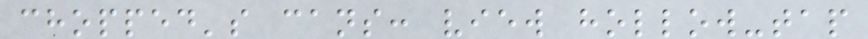chopped's cans: view hollow-tap
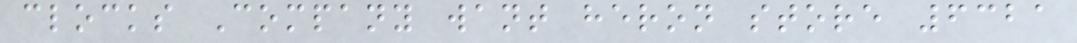clocks Company want heron store 6321
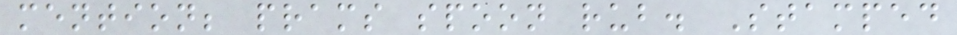mention; prams spoon rub. Stamped
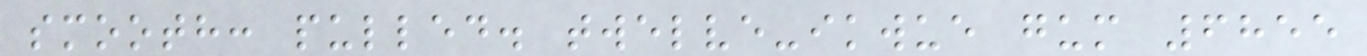smooth: pulled. twelve-ikwue gum 6855
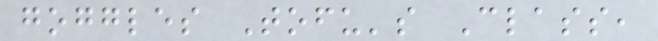goggles Tofu's Class,
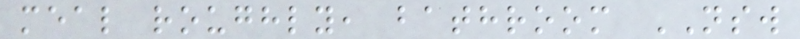meal roughly, bathroom NSW
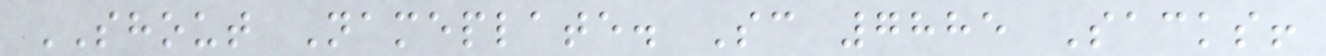SHOUT Nameplate. Sc 7885 Sacks!
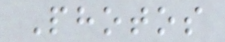Photos
